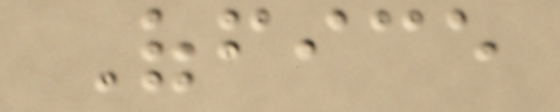Office
